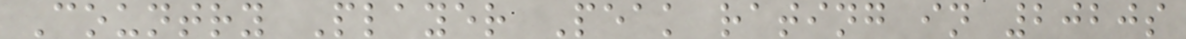Country Player Peak rating in 2020s
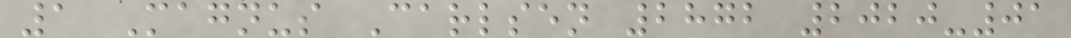1 Magnus Carlsen 2872 2020-01
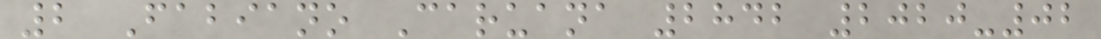2 Fabiano Caruana 2842 2020-02
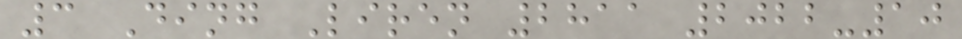3 Ding Liren 2811 2022-10
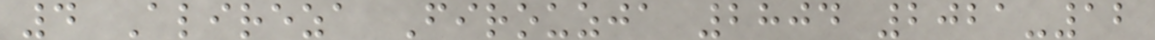4 Alireza Firouzja 2804 2021-12
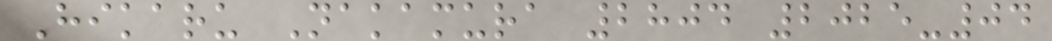Hikaru Nakamura 2804 2025-04
